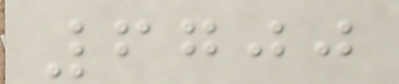6700
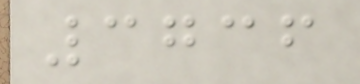3736
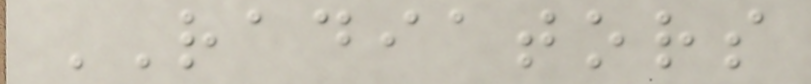RADIATORS
